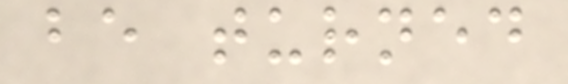be turned
